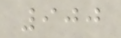900
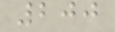200
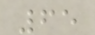65
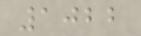1022
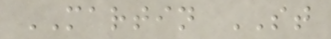MARTIN ST
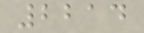2214
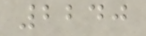2240
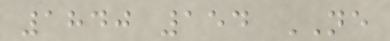1840 154 NE
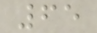65
